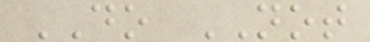DO NOT
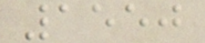1550
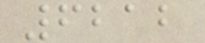6212
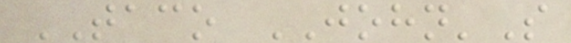TACO JOHN'S
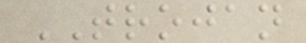TROJAN
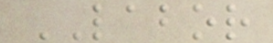LABOR
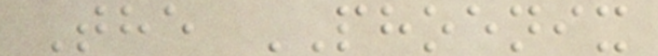The PHOENIX
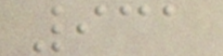931
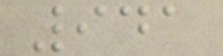941
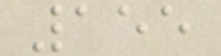155
